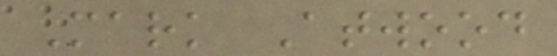Mark Atwood
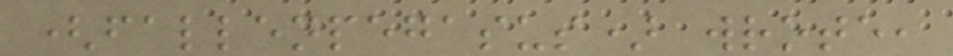(fallenpegasus) wrote,
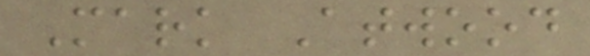Mark Atwood
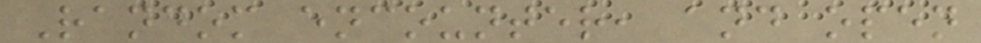Random encounter, and open
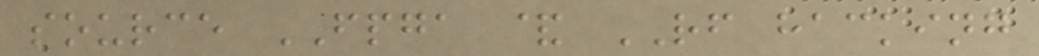source FPGA & RF hacking
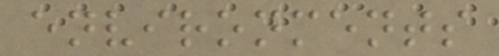environments
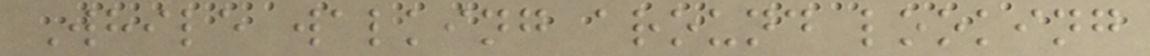While walking around looking
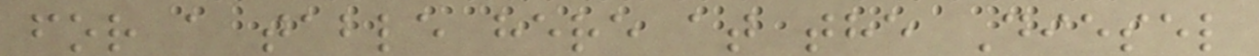for a table here at the Diesel
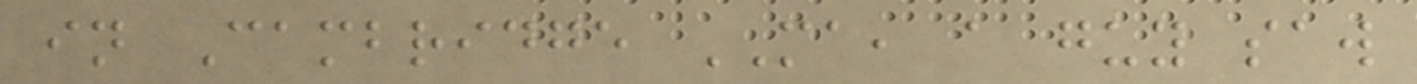in Cambridge MA, a guy saw
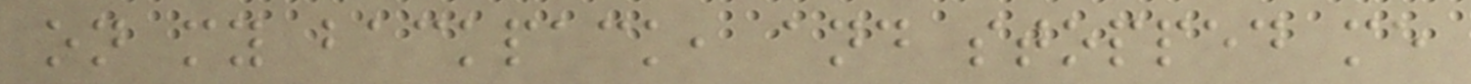on my backpack, and stopped me
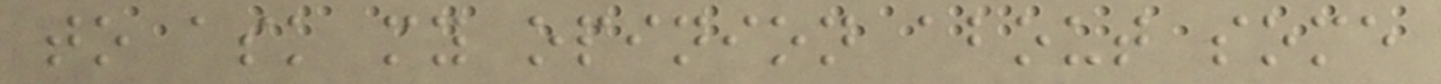to ask my opinion about some
